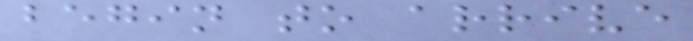begin to arrive
